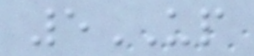5UP
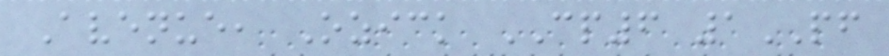Avenue, Ozick CP6 1PF
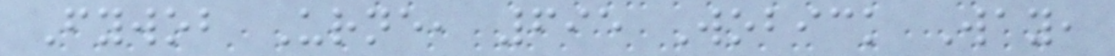Fywob Urne, 695 Wobick Way,
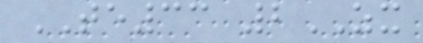TE33 2ZX
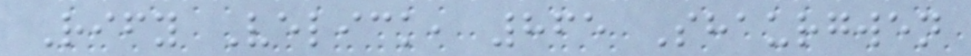Rify Velick, 865 Shaurgwen
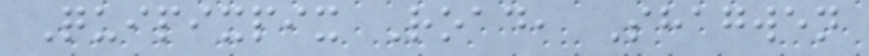Quipixpix Road, Shagwen
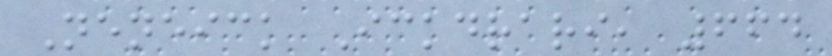Neneick Ickdrari, 664
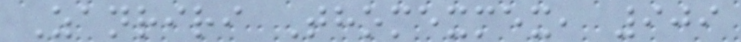Zanriri Thomexmex, 909
